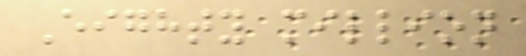Eighty million
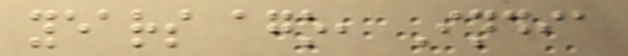years ago, India
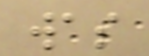was
